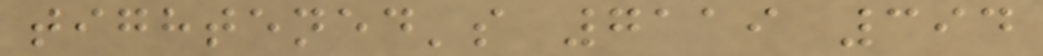tightened's 7119 394
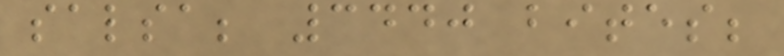salsa; 3440 bites;
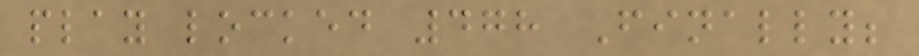play locked 478 Finally;
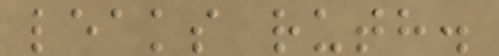leaks ruth.
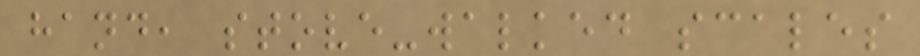hand, stove-walked scales
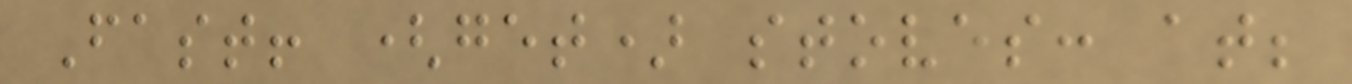Fast! (get) stoves: at;
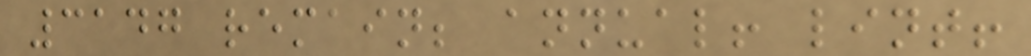3147 remain; annual! lint!
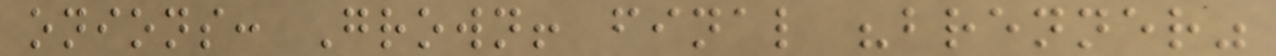onions: Grown! final "brenner"
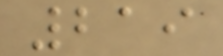219
